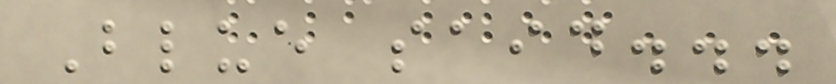Blue said...
